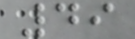49
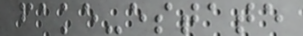fake-estate
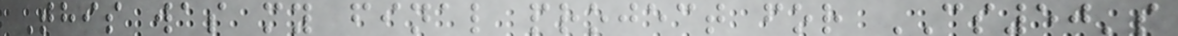This was my final project for CS50's
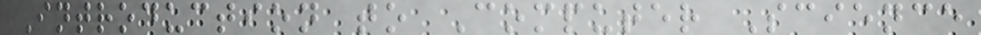Introduction to Computer Science
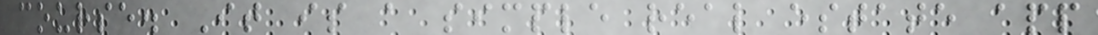course. It is a simple real estate app
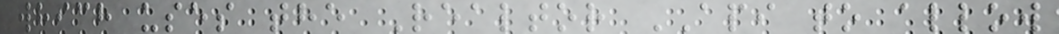which uses the Realtor API to allow
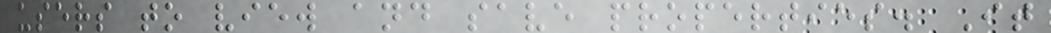users to view and save properties. It
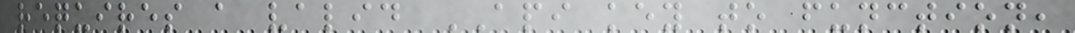requires a valid API key to function,
